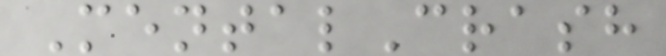MentalCrash
